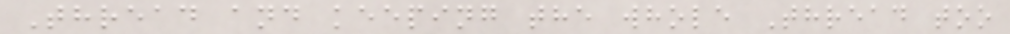Thread and keeping the whole Thread too
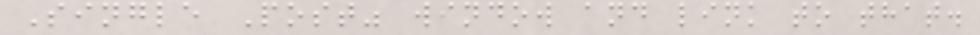Single Post" window and link to that.
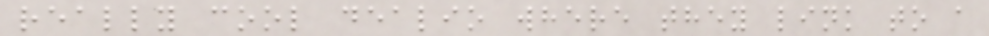really cool dealio where they link to a
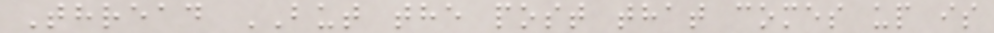Thread BUT the post that comes up is
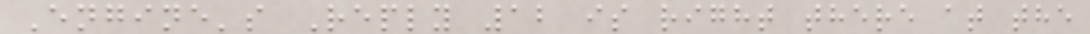Engine's Reply 12 is right there at the
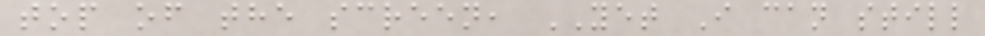top of the screen, YET I can still
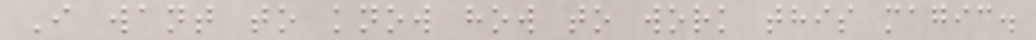I want to know how to work this magic.
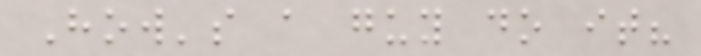How's a guy do it?
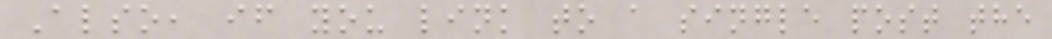Also, if you link to a single post the
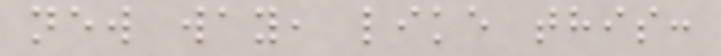new way, like this:
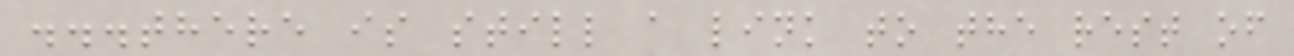...there is still a link to the rest of
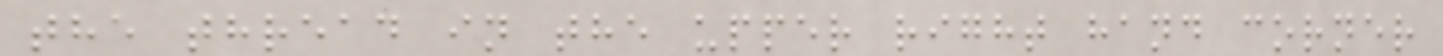the thread in the upper right hand corner
